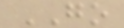GO
